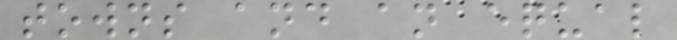towns and an equal
